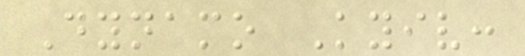Dynamo Kyiv:
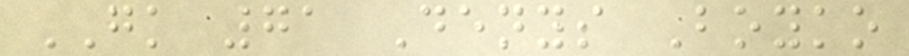GK 71 Denys Boyko
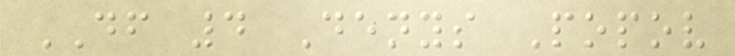DF 4 Denys Popov
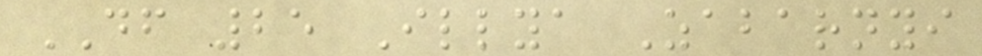DF 25 Illya Zabarnyi
